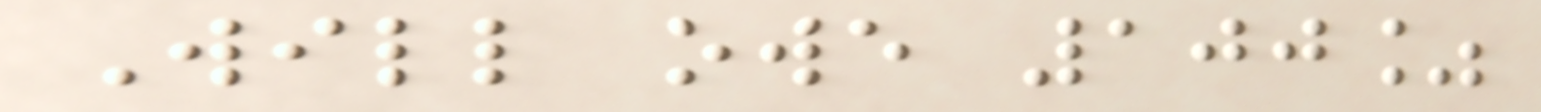Will owe 100%
